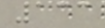133
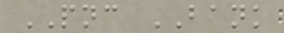PNC BANK
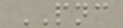PNC
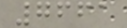7661
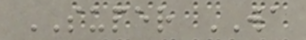SUPER WA
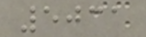5031
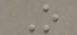O
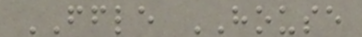FFLE HOUSE
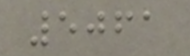5061
